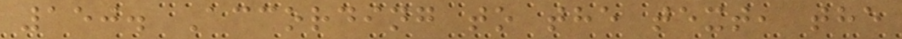150. According to the text, the
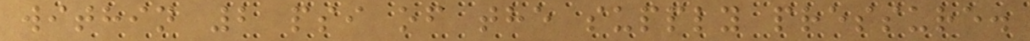within 2 psi of the supply pressure.
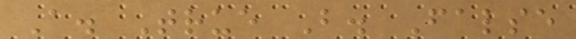A. True B. False
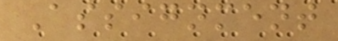Assignment
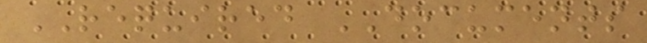REQUIRED DOCUMENTS
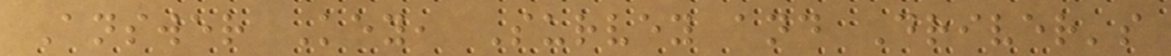Answer Key, Survey and Driver's
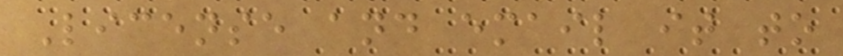License and email it to
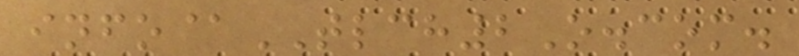info@TLCH2O.com.
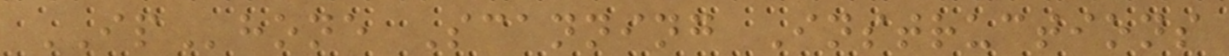IPhone Scanning Instructions
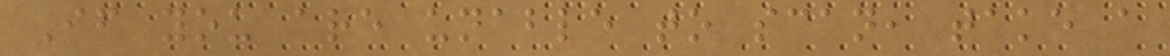If you are unable to scan, take a
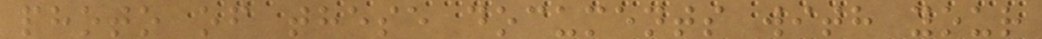photo of these documents with your
